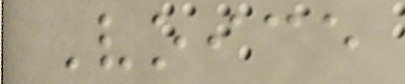Voice
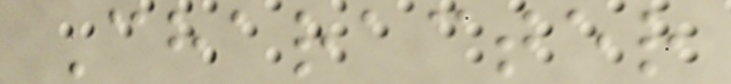Character
